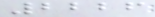2226
